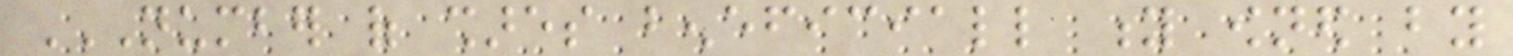NUMBER OF SHARES BENEFICIALL Y OWNED BY
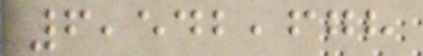6,542,678
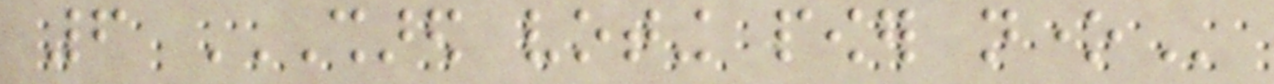6 SHARED VOTING POWER NONE
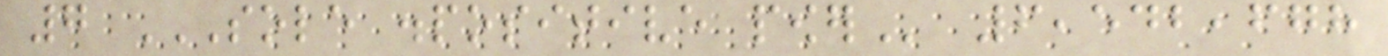7 SOLE DISPOSITIVE POWER 6,542,678
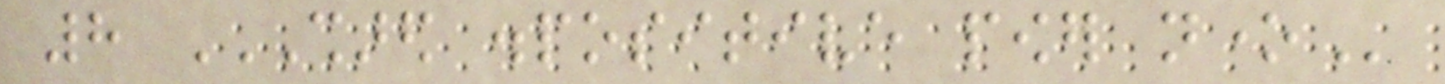8 SHARED DISPOSITIVE POWER NONE
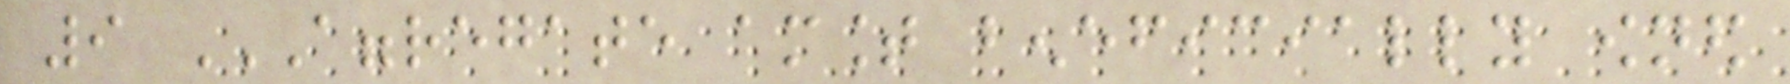9 AGGREGATE AMOUNT BENEFICIALLY OWNED
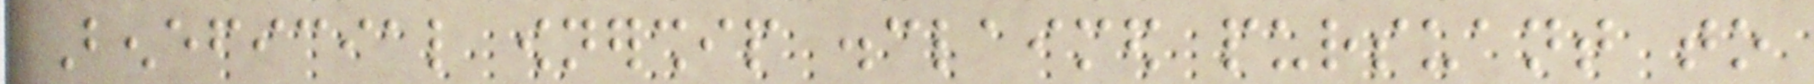Beneficial ownership disclaimed pursuant to
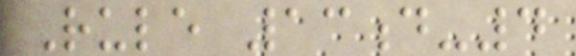Rule 13d-4
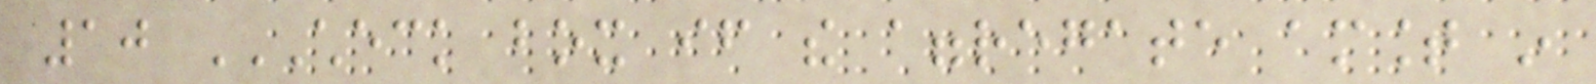10 CHECK BOX IF THE AGGREGATE AMOUNT IN
